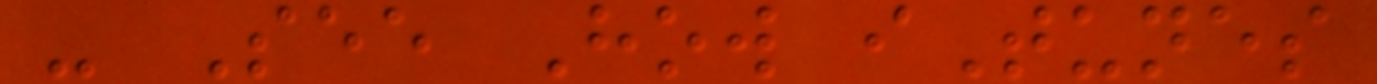- See How iTunes
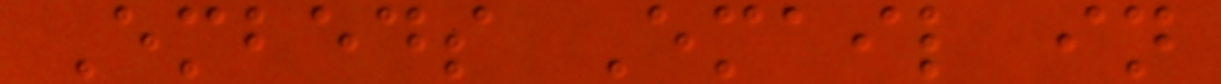Embeds Email in
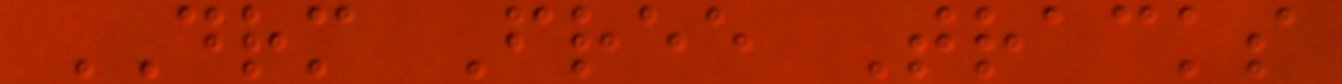DRM Free Tracks
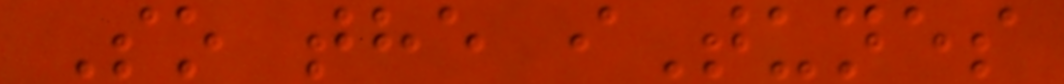So the iTunes
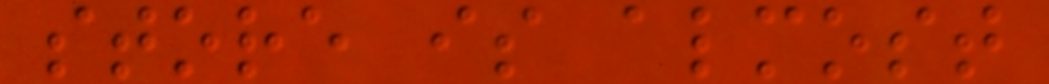store is almost
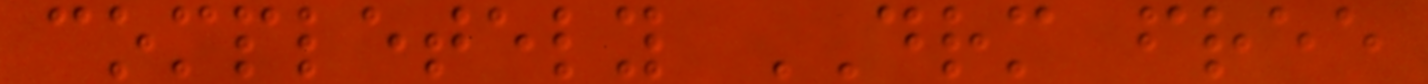completely DRM free
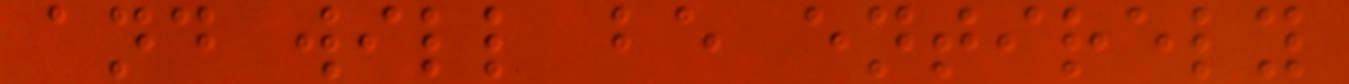and will be entirely
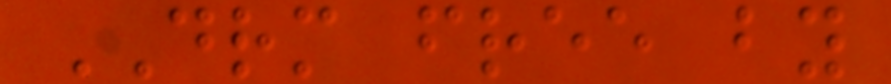DRM free by
